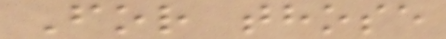For those
